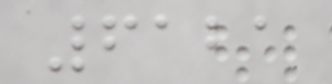6121
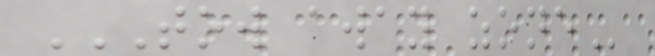TOW AWAY ZONE
